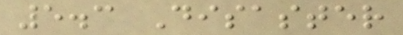5.3 Disaster
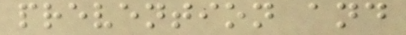prevention and
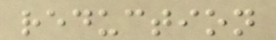reduction
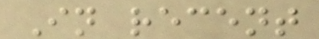In recent
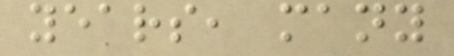years, many
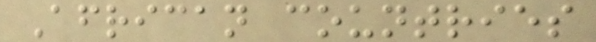African countries
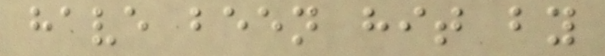have been hit by
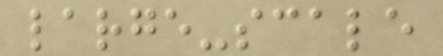large-scale
